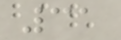31
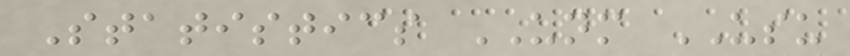Statistics UNM USU
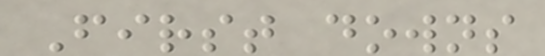First downs
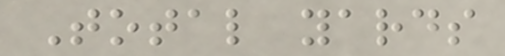Total yards
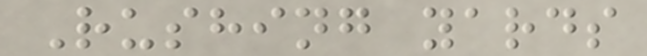Rushing yards
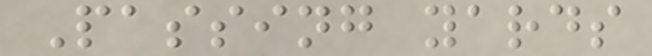Passing yards
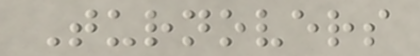Turnovers
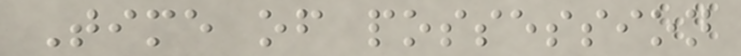Time of possession
